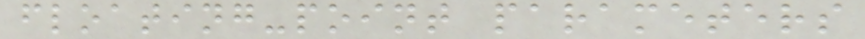floating-point parameters
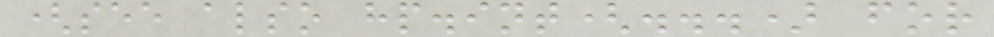(see also hp.int(...) for
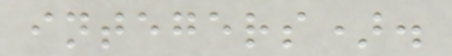integers).
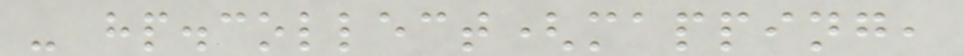- hp.collect(mapping,
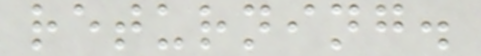returning.
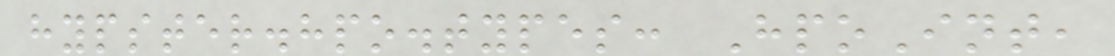hypster.hpo.types: HpoInt,
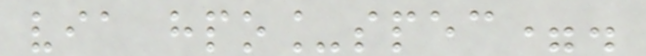via hpo_spec=.
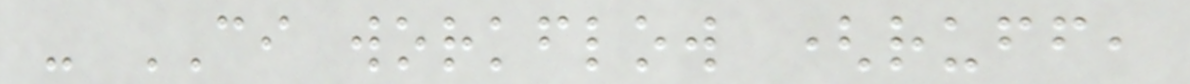- CI workflow (ruff,
